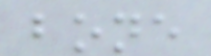bone
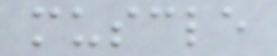muscle
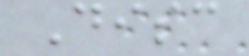Disc
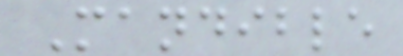Mandible
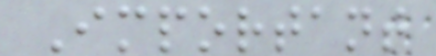Important
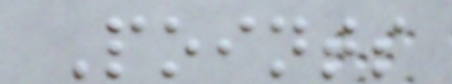Points
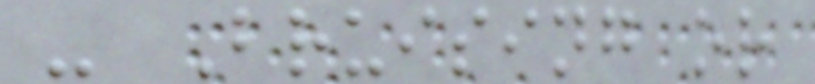- Bruising or
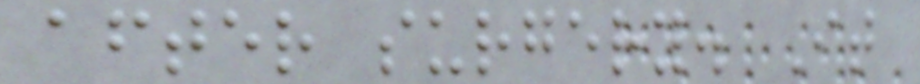after surgery. It
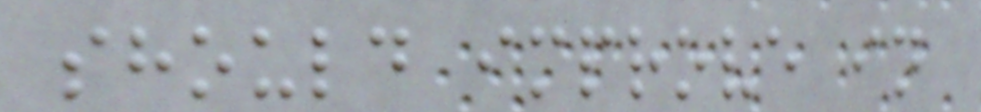should improve in
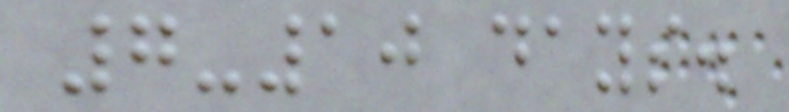7-10 days.
